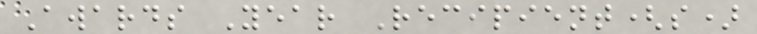Awards Year Recipient(s)
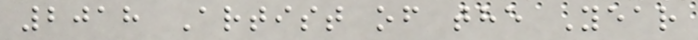2018 Artist of the Year
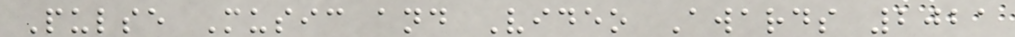Pulse Music and Video Awards 2021
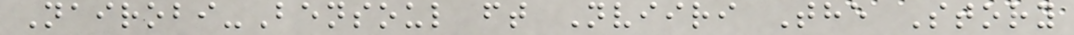Nairobi-Bensoul ft Nviiri The Story
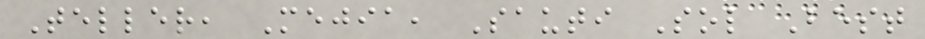Teller, Mejia, Sauti Sol Best
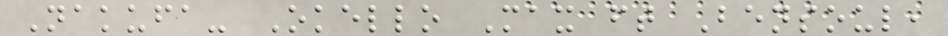Nakufa- Okello Max ft Bensoul,
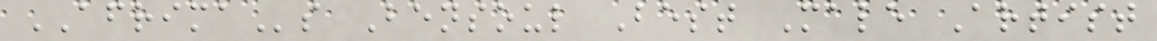AFRIMAs Bensoul Best Male Artist
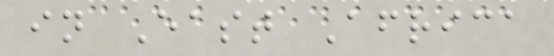in East Africa
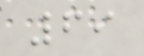69
